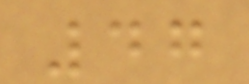47
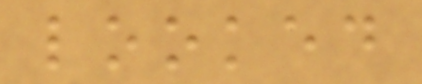looked
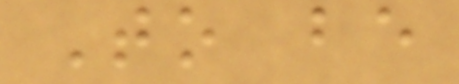To be
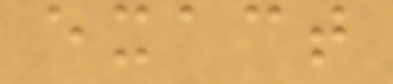exact
